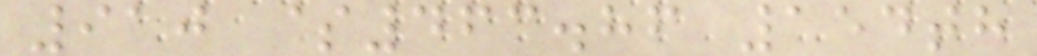910 $463.86 154th
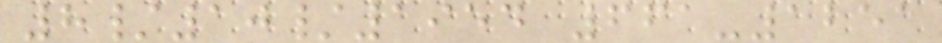8/10/1954 661-1251
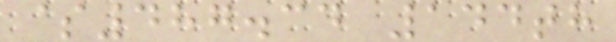$487.34 144th
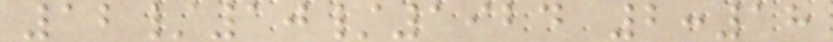12/10/1924 2:18
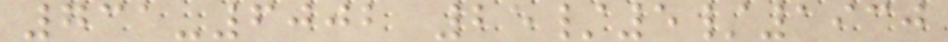731-6002 25/5/1930
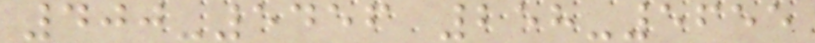400-5456 258-5655
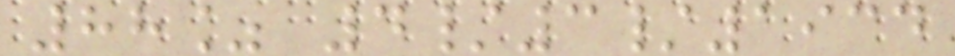88% 4/3/1934
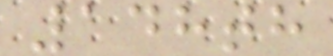148th
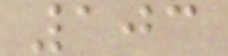103
